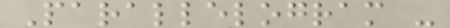Parallelogram -
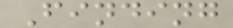Finding
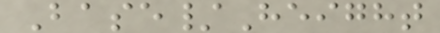Base/Height
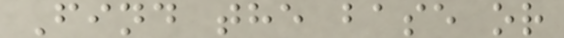Find the base or
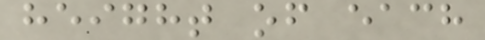height of each
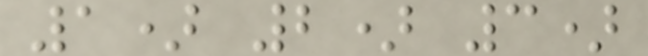1) 2) 3)
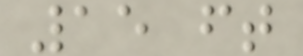15 ft
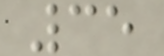35
